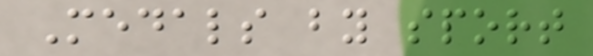Medals by sport
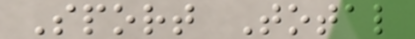Sport Total
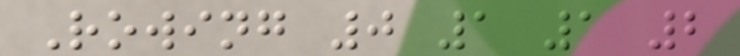Rowing 0 1 1 2
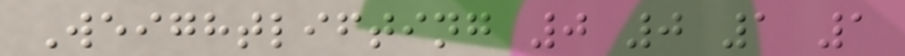Weightlifting 0 0 1 1
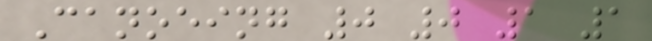Canoeing 0 0 1 1
